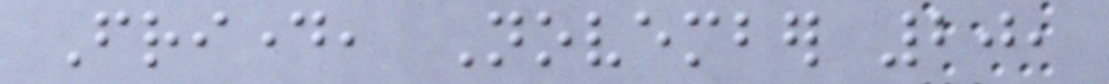Friday, November 20,
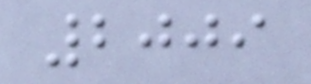2009
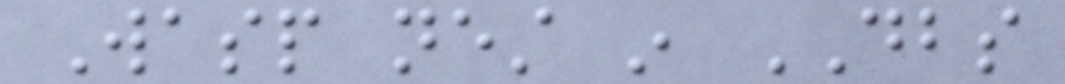Wasp nest in DBS
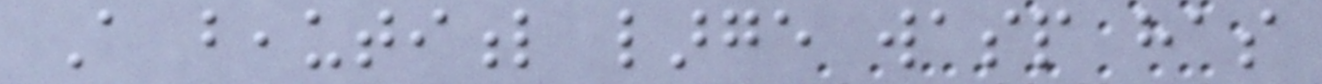A beautiful large wasp has
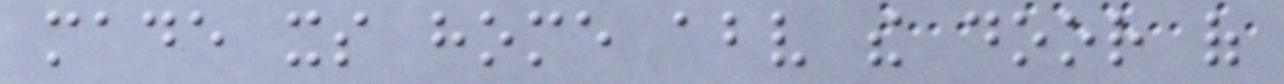made its home above the door of
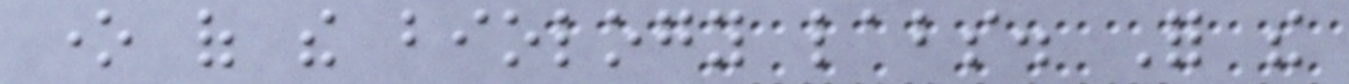one of the biology labs. For the
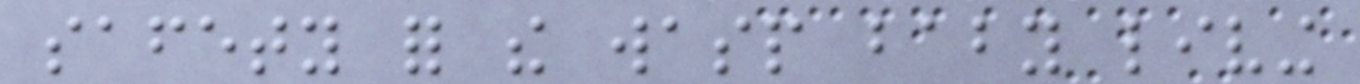safety for the wasp baby living
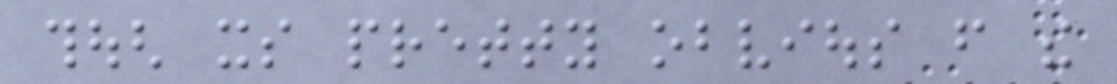though its pretty obvious from the
